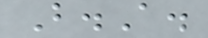B.A.
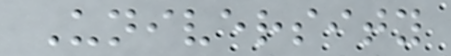University
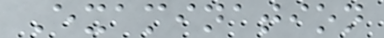Examination
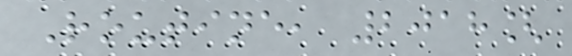Routine, 2018[
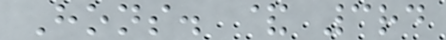Hons. & 3rd
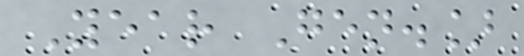Year Gen.]
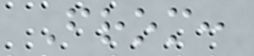From:
